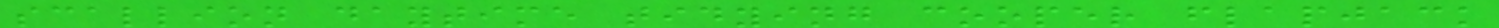scallion daytime tidying cooper flapjack
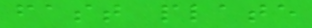fast plate
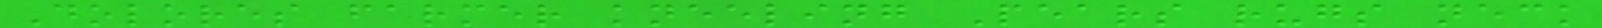Dolores farmer kneeling Pears rugs neck
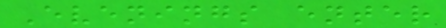Evenings enter
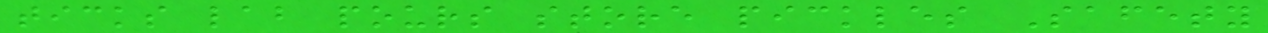ticks lab pours store pickles Safety
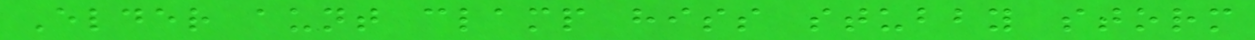Elder aunt clamp hiss stubby storm
